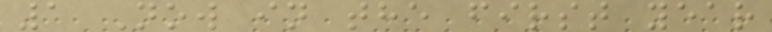1 Now in the first year
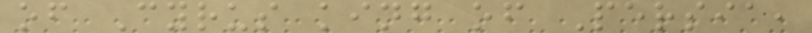of Cyrus king of Persia,
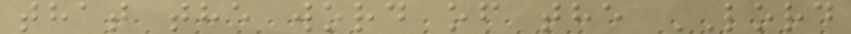that the word of the LORD
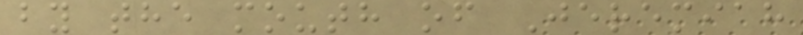by the mouth of Jeremiah
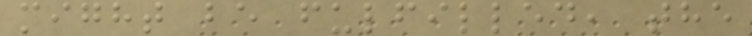might be fulfilled, the
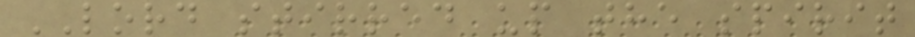LORD stirred up the spirit
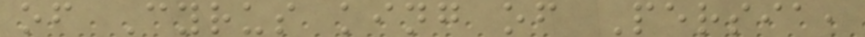of Cyrus king of Persia,
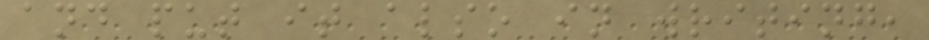and put it also in writing,
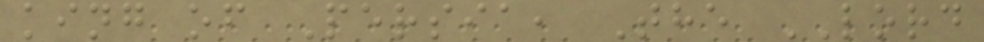king of Persia, The LORD
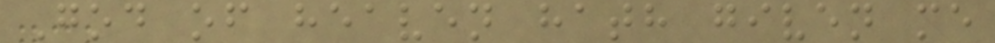God of heaven hath given me
